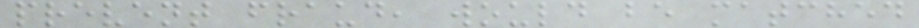prevent fraud, would be matched
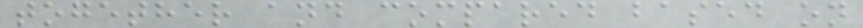together and compared based on
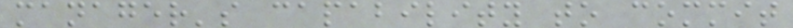manager's capability to commit
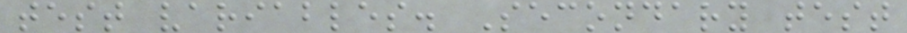test variables. Secondary test
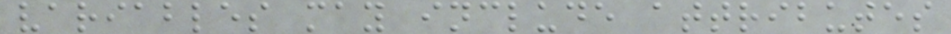variables may include attributes
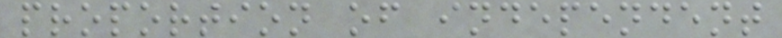proportion of independent
